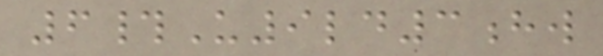6#U9ld3hw
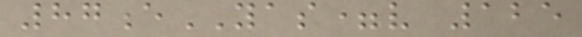87eYAS=v 125
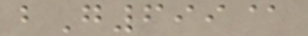bG699@
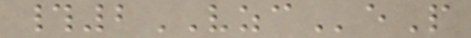#2VZCeP
